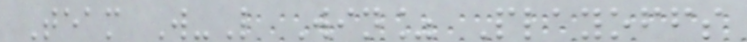Team W-L Win% Playoffs
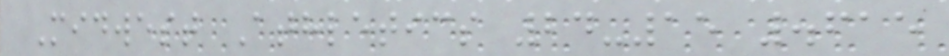Midwest Athletics 24-15 .615
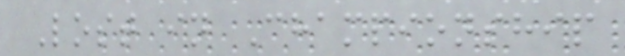Lost in Championship
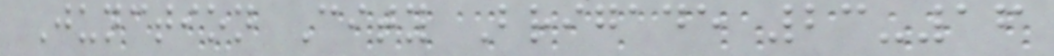Junction City Brigade 23-16
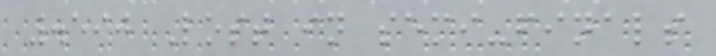.590 Lost in semi-finals
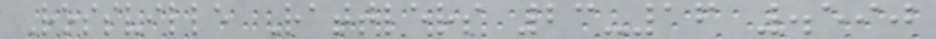Rossville Rattlers 23-16 .590
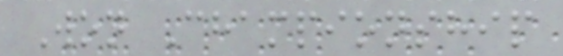Won Championship
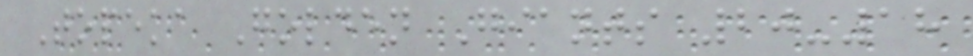Topeka Golden Giants 20-18
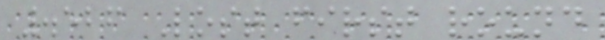.526 Lost first round
